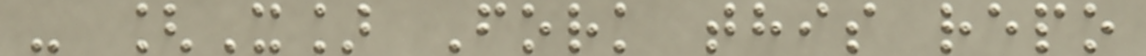- [X] Fork this repo
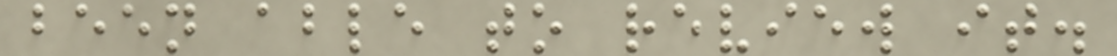been able to review it.
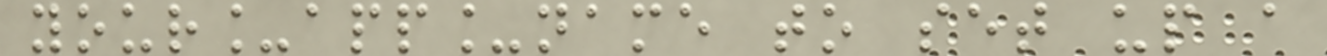your_app_name to set up a
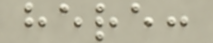here:
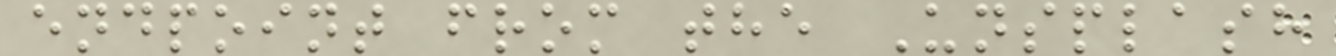endpoint from the Unsplash
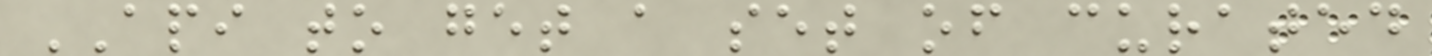API to get a set of curated
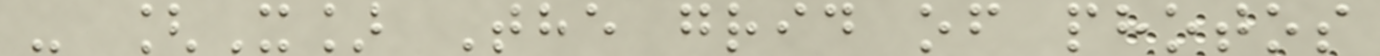- [X] The grid of photos
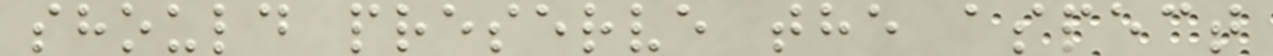should preserve the aspect
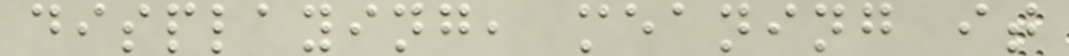displaying, meaning it
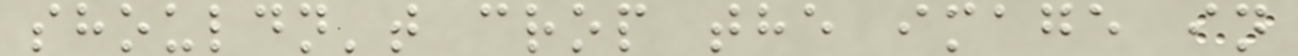shouldn't crop the image in
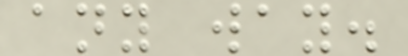any way.
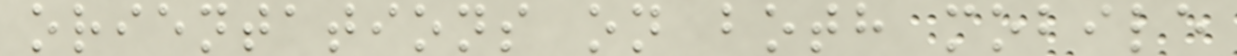orientations on both mobile
